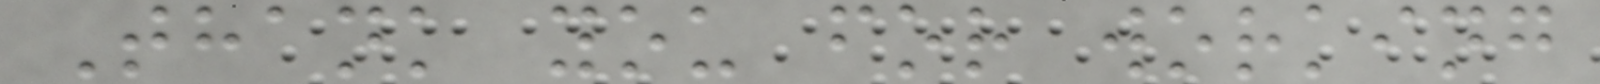Thank you for working
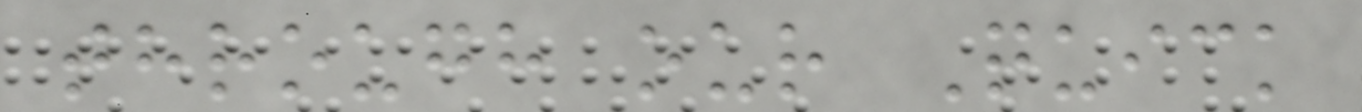through our Quick
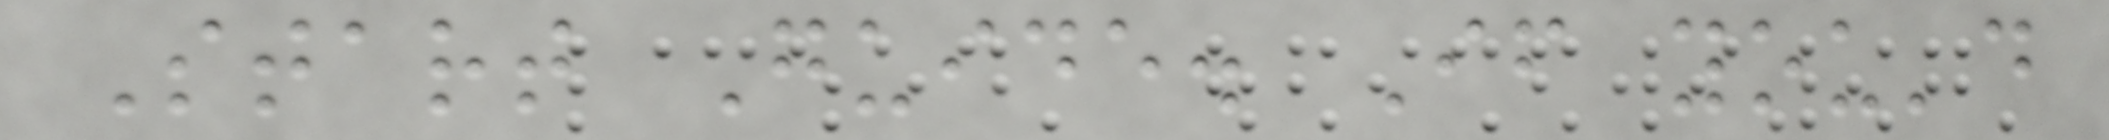Start Guide. If you'd
